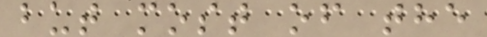but most of the
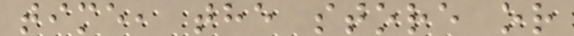time, the store or
